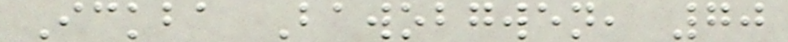Ickba Bawobgwen, 70
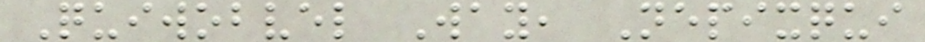Quiwobvel Way, Nepixqui
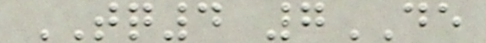TQ4 7DE
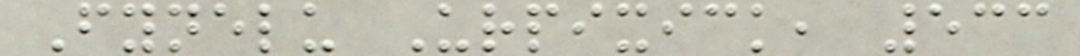Fynelu Urpixick, 533
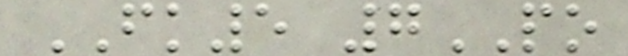FK5 7PO
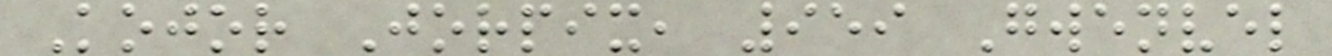Kojor Jorpix, 959 Gwenvel
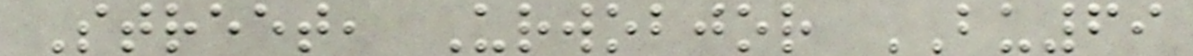Street, Urwobjor BU69
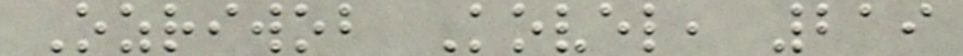Ozriwob Kovel, 219
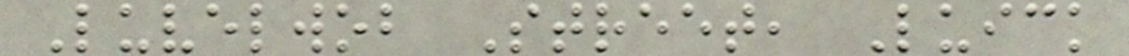Luvelwob Street, Luick
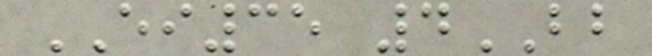EI35 4BB
